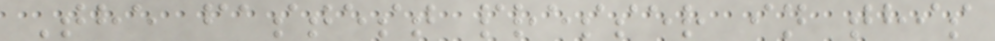The fastest presser in this
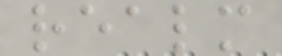realm
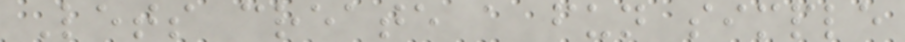Lets create a fun simple
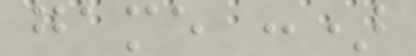game :)
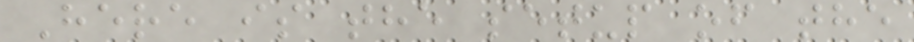Here is the setup of the
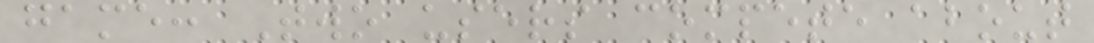game: Two users compete about
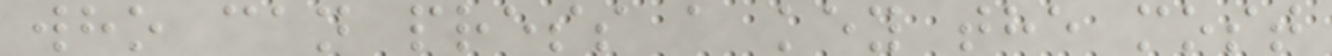who can press a key the most
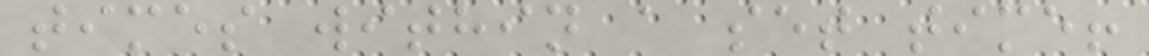times within a set time!
